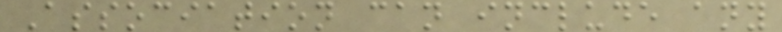Association can include any
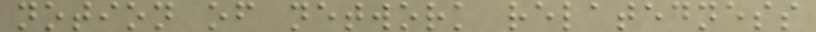notion of network relatedness
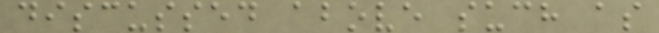discussed above such as
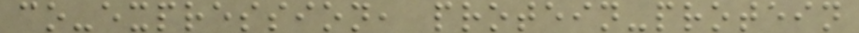co-expression, protein-protein
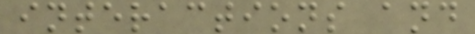interactions and
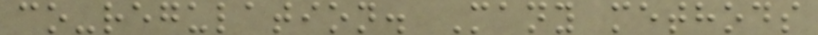co-regulation. Many methods
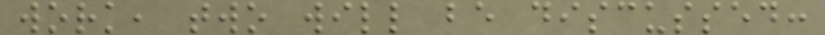work, two will be discussed:
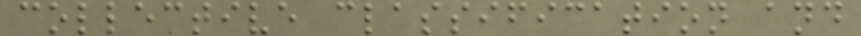collective classification and
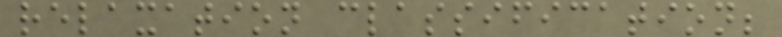relaxation classification;
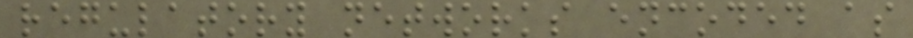regulatory networks encoded as
